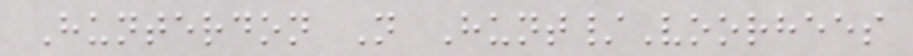Hunterdon N Hunt/Voorhees
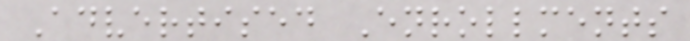Advertised Enrollments
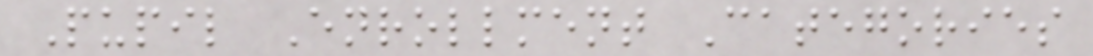Pupil Enrollment Categories
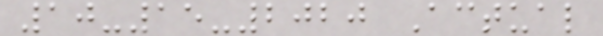10-15-2020 Actual
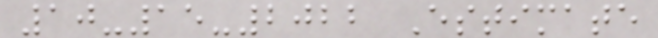10-15-2022 Estimate
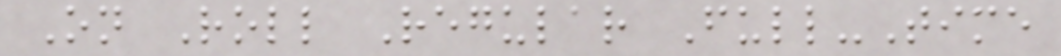On Roll Regular Full-Time
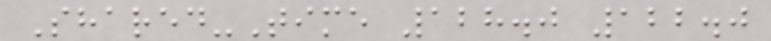Shared-Time 128.0 122.0
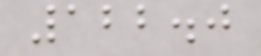122.0
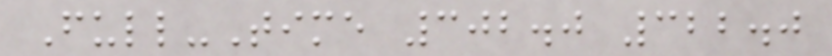Full-Time 302.0 322.0
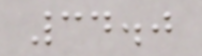34.0
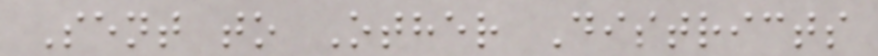Sent to Other Districts
